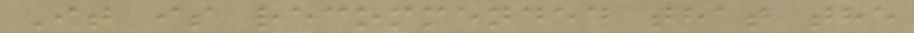It is recommended that the
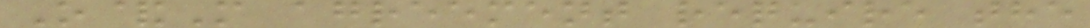O&M agreement require the
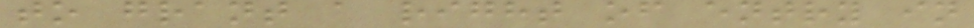to grant a right of entry in
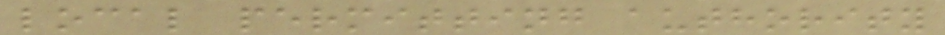local permitting authority
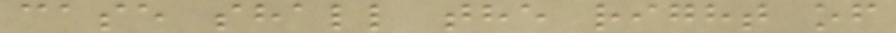case shall the right of
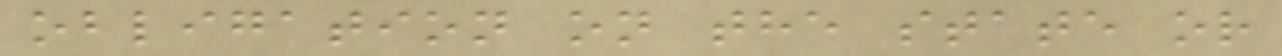obligation on the state or
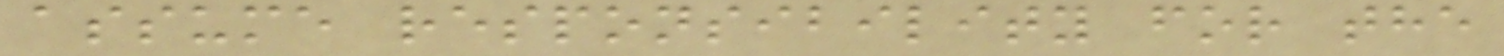assume responsibility for the
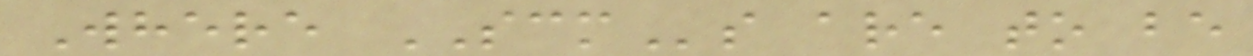Where SCMs are to be
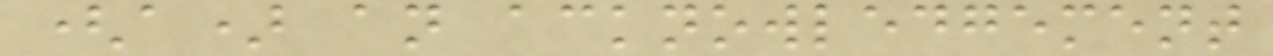(a) an acknowledgement
